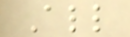All
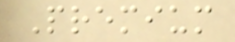Premium
